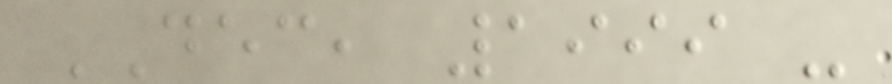DEC, 1999 -
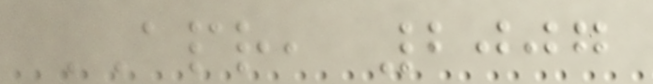APR, 2007
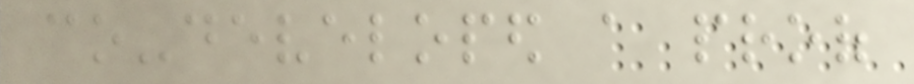co-developed a proof
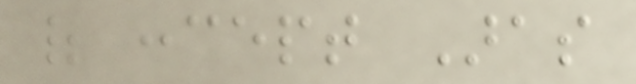of concept Aras
